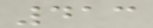413
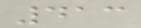413
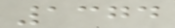1374
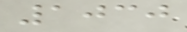1030
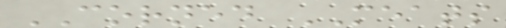CORNED MEATS
